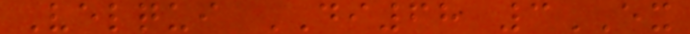Velqui DI68 3EX
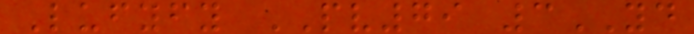Lufyfy PV79 3YD
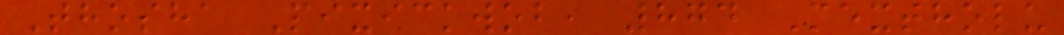Thosha Pixickwob, 874 Mextholu
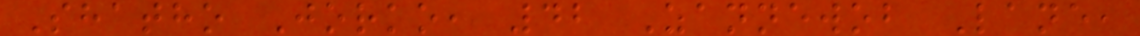Shatho Jorko, 42 Zannewob Lane,
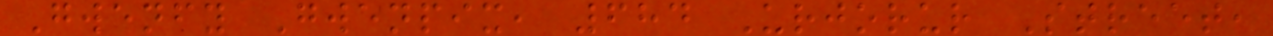Gwenfy Gwenpix, 684 Urjorur Street,
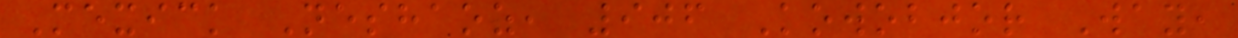Mexick Neshaoz, 906 Kowobjor Way,
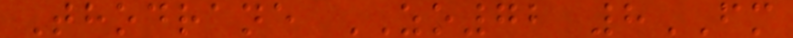Thodrane ZO72 8FM
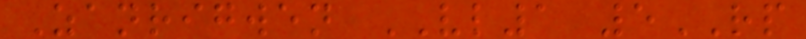Zanrigwen VL1 5RP
